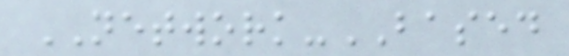NETWORK-BASED
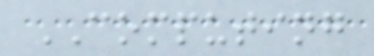COMPUTING
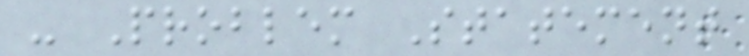- Problem Statement
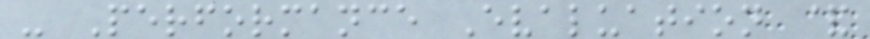- Performance Evaluation &
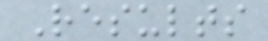Results
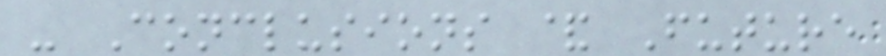- Conclusions & Future
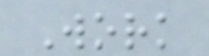Work
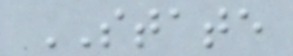STATE
